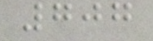707
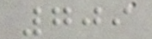709
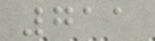711
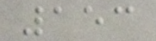153
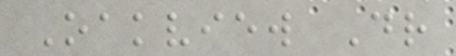Oakview Dr
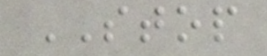STOP
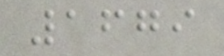1679
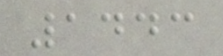1443
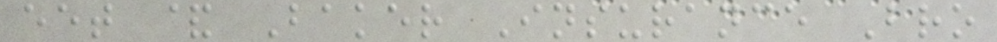eet & Baker Insurance Bro
